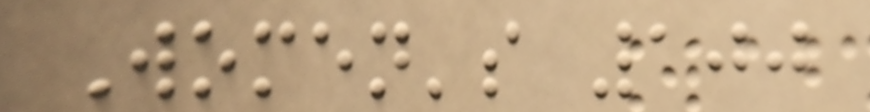Women's 100
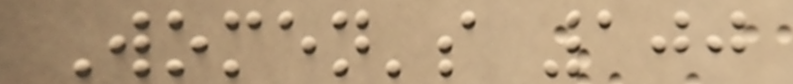Women's 100
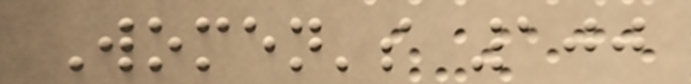Women's 100
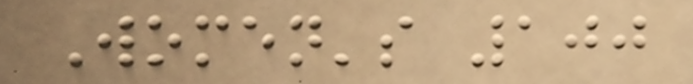Women's 100
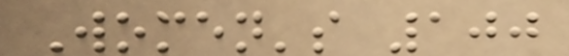Women's 100
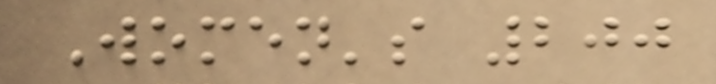Women's 200
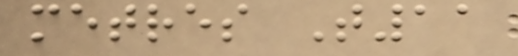metres T11
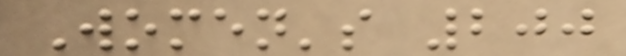Women's 200
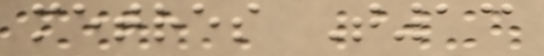metres T13
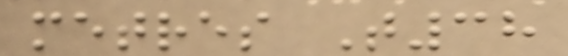metres T38
